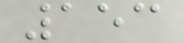153
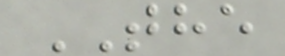THE
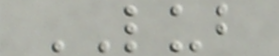LUB
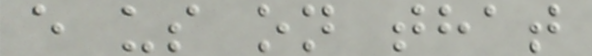e us on that
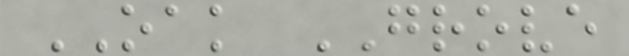OAK GROVE
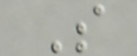S
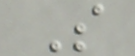S
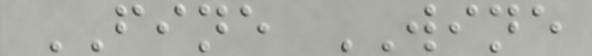FINE WINE
